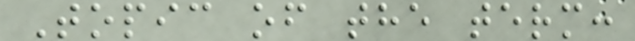Topic of the term:
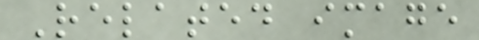Related image
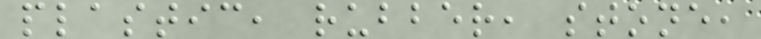plastic, rubber, stone,
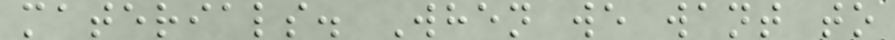materials. When we want to
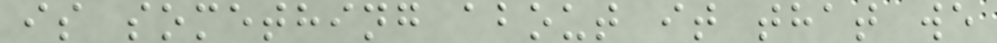is something about it that we
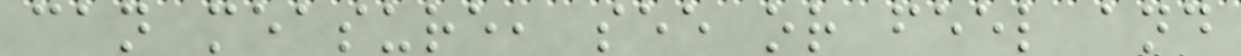can measure, see or feel and
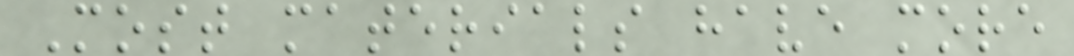Most materials have more
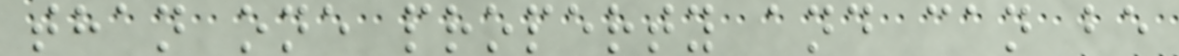than one property and can be
